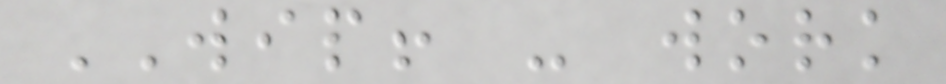WIP! - work
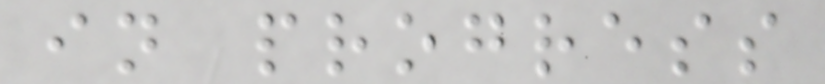in progress
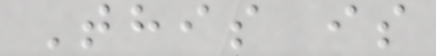This is
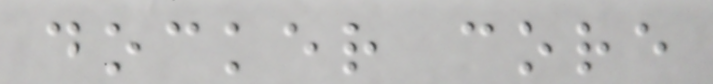docker core
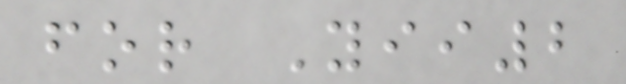for Yii2
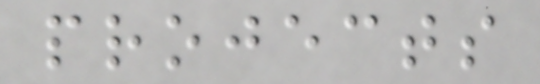projects
